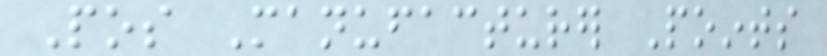Pos Manufacturer Points
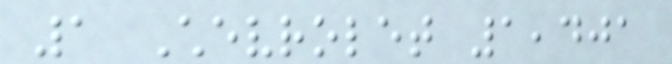1 Chevrolet 1,401
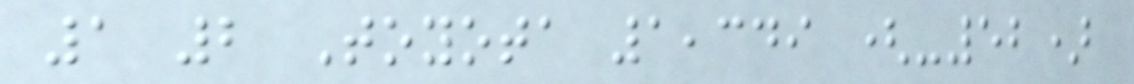1 2 Toyota 1,349 (-52)
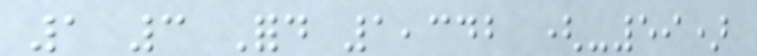1 3 Ford 1,342 (-59)
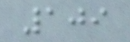109
